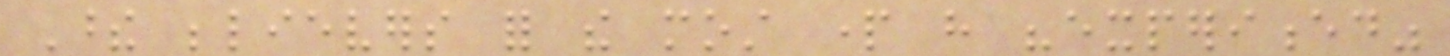These believers for the most part have "experienced"
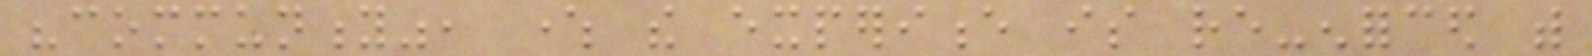"community", where the experience is re-enforced with
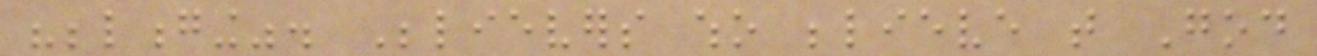"belonging". Believers who believe that God
